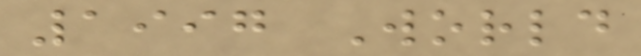1997 World
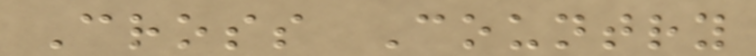Cross Country
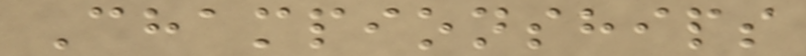Championships
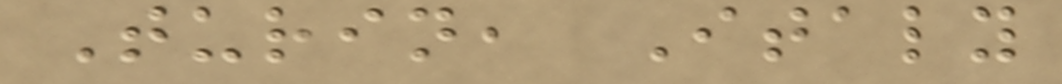Turin, Italy
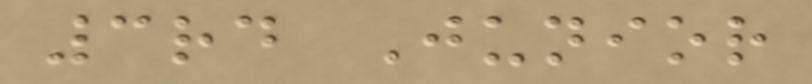3rd Junior
